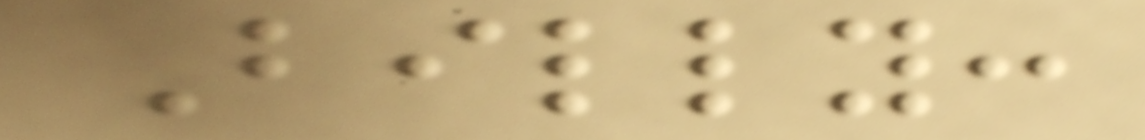Billy:
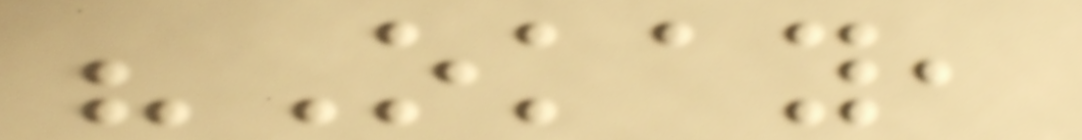"Okay,
